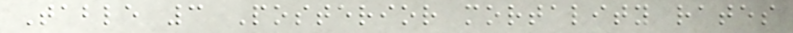Table 3 Posterior mortality rates
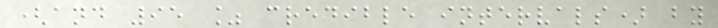(and 95 % credible intervals) by
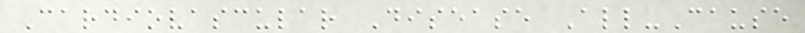Cardiovascular Disease All-Cause
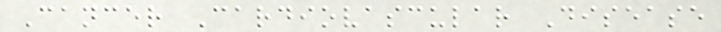Cancer Cardiovascular Disease
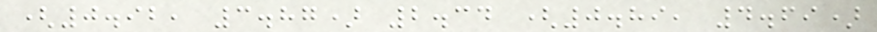(0.92, 3.87) 2.34 (0.89, 4.69)
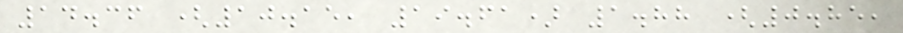14.36 (10.15, 19.61) 1.88 (0.85,
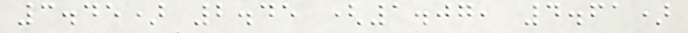3.45) 2.45 (1.07, 4.61)
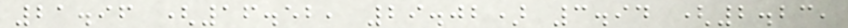21.96 (16.52, 29.02) 3.94 (2.23,
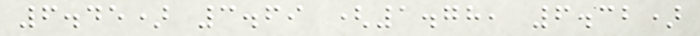6.45) 3.69 (1.78, 6.32)
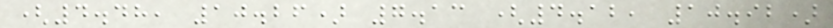(4.48, 10.26) 7.13 (4.12, 10.92)
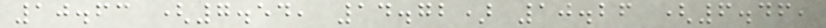10.63 (7.54, 14.72) 10.26 (6.46,
